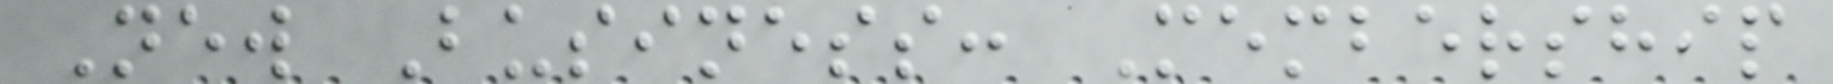New Business: Membership
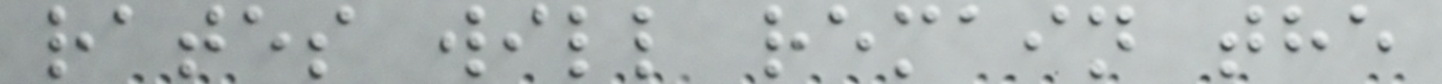rates will remain the
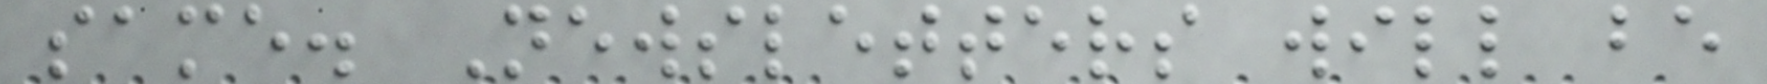same. Newsletters will be
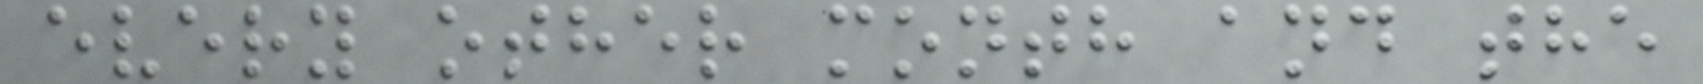every other month and the
